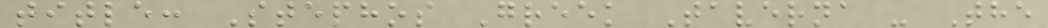title: Stephos Greek Taverna - The
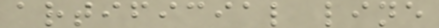artificial line
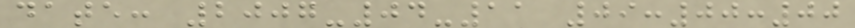date: 2007-04-11 09:00:00
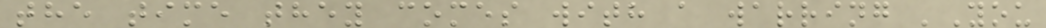the time they comes with a warring 'You
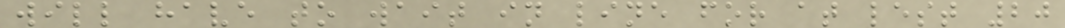will have to wait in line for at lest 20
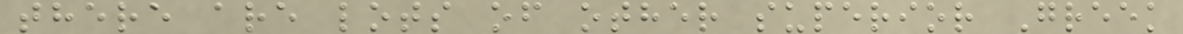there are lots of other superior Greek
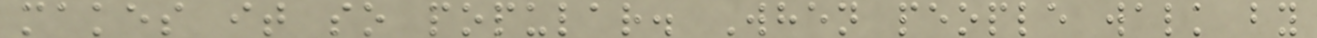makes it so popular. When people walk by
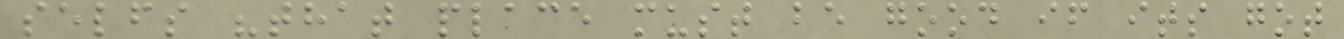selfs "that place must be good if its got
